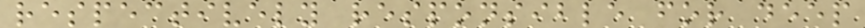respectively responsible for deep
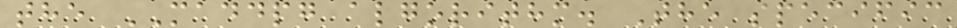the MADDPG algorithm. The specific
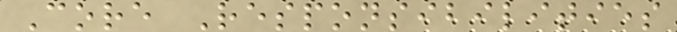Core Responsibilities
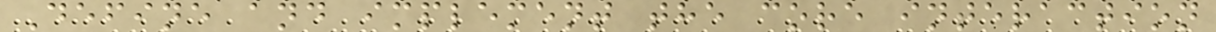Define and implement the core interaction
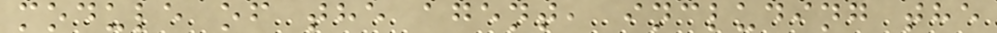module of the agent, including the
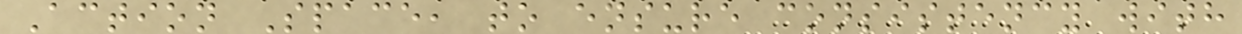Action Space, to ensure consistency with
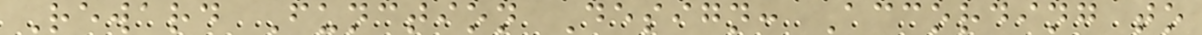Reward Function Design: According to
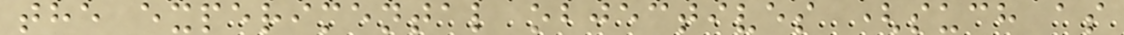the experimental objectives (such as
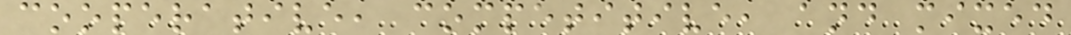cooperative, competitive, and mixed
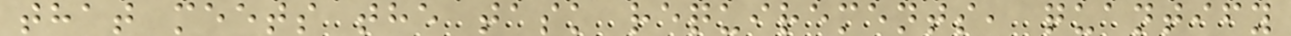that meets the task requirements, quantify
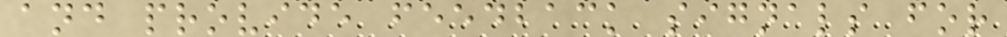and provide feedback signals for
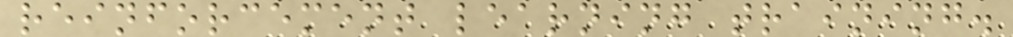reinforcement learning training.
